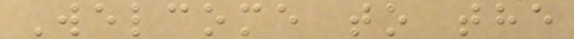Welcome to the
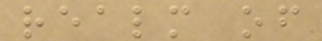realm of
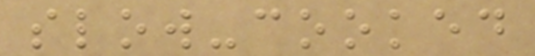slow-cooked
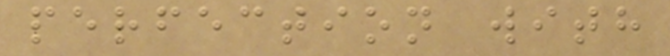perfection with
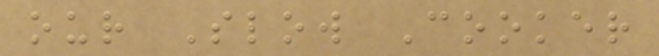our Slow Cooker
